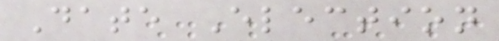Date Election
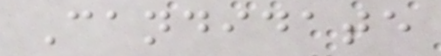Candidate
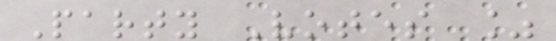Party Votes %
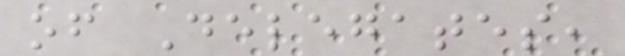of Delegates,
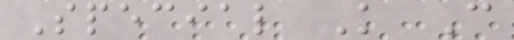Special K C
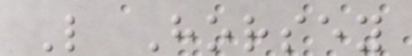L Horsey
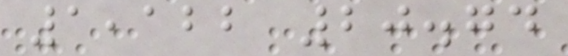1,122 20.74
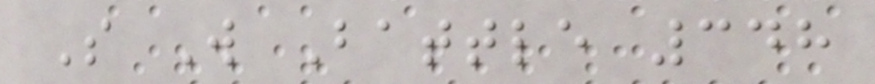S W Battle 348
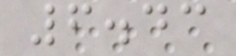6.43
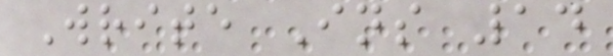Write Ins 14
